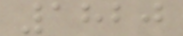1820
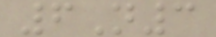6N3
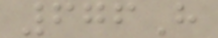676H
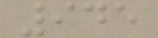945
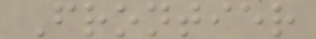Frontier
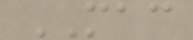MAC
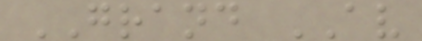GRAND AV
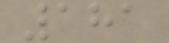181
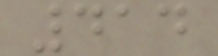414
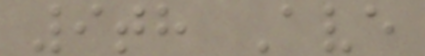9th Ave
